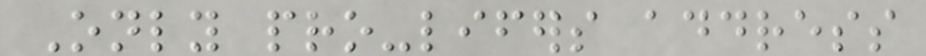Only pro-lifers address
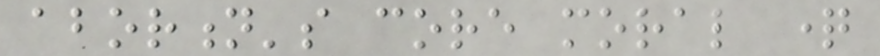abortion's core moral question
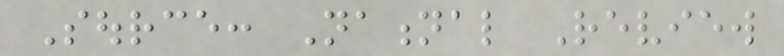Source: National Review
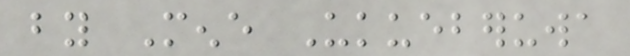by Mene Ukueberuwa
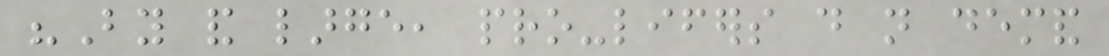"By and large, pro-lifers do not demand
